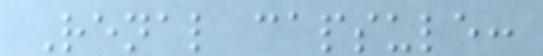Renal capsule:
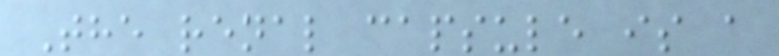The renal capsule is a
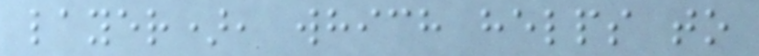layer), which helps to
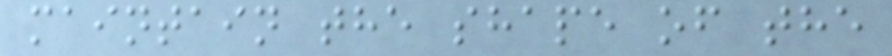maintain the shape of the
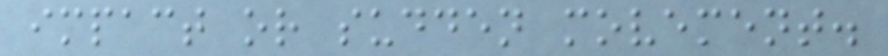impact or sudden movement.
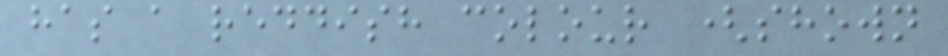has a reddish colour (shown
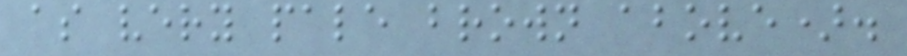as very pale brown above).
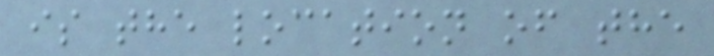is the location of the
